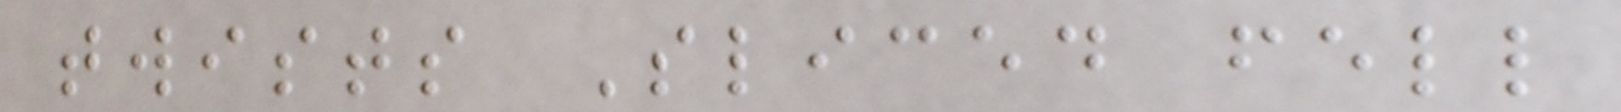twists Sliced fell
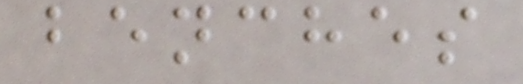benches
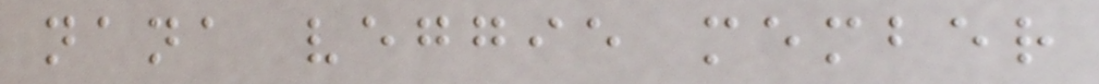nana veggie member
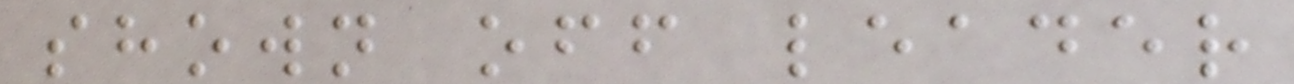shown off leader
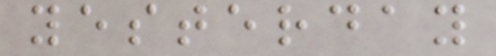yesterday
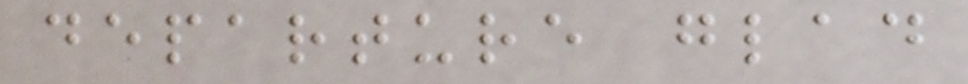departure glad
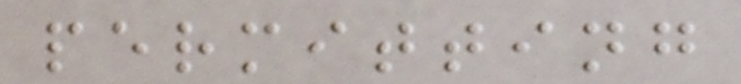permitting
